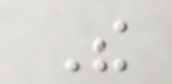The
